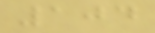104
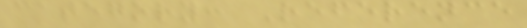category: Reference
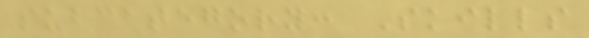subcategory: Skills
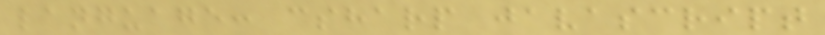language: csharp javascript
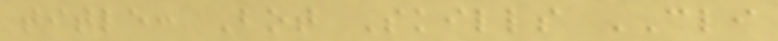title: Bot Skills CLI
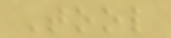Tool
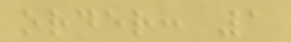order: 1
